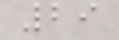29
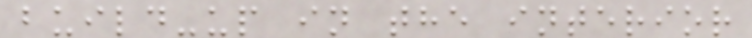build-up in the interior
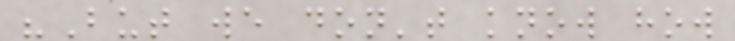"But we don't know how
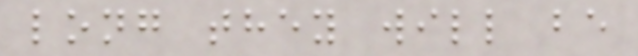long they will be
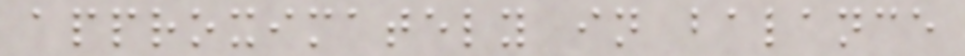approximately in balance
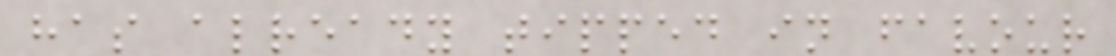has already tipped in favour
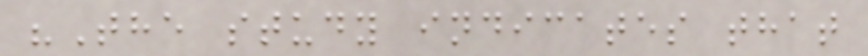"The study indicates that
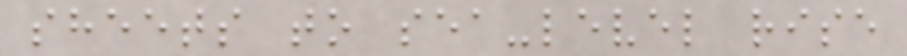sheets to sea-level rise
